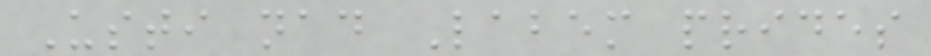Usti nad Labem prides
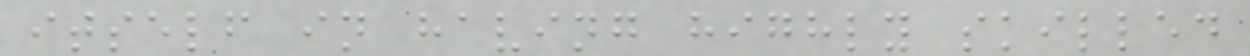itself in having highly skilled
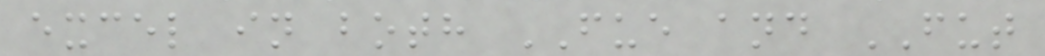excel in both FUE and FUT
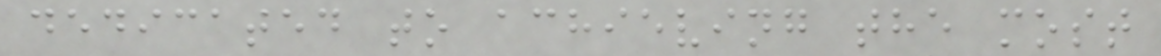dedicated to achieving the most
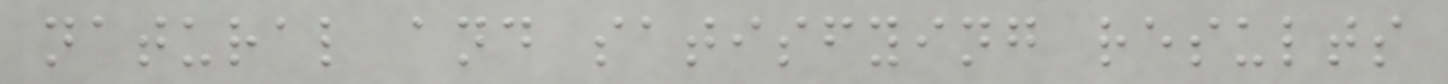natural and satisfying results
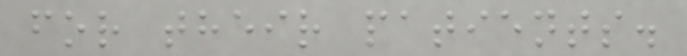for their patients.
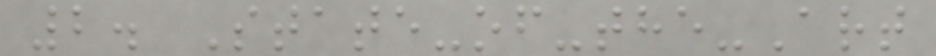2. State-of-the-Art
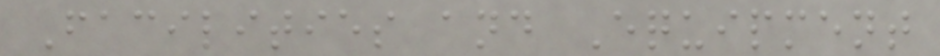Facilities and Equipment
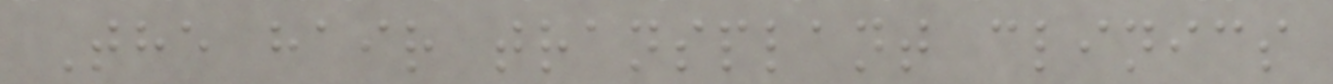The hair transplant clinics
